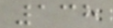138
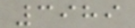3989
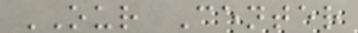OUR Center
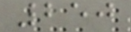250
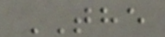THE
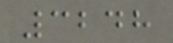3248
